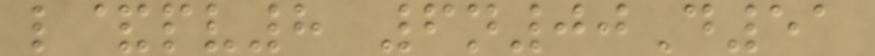l&pv8 6n00D51
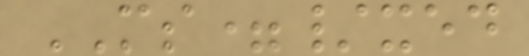MS=/xed
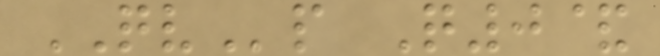QVp Q0&
